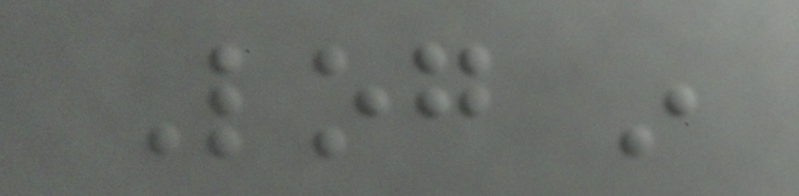Log in
